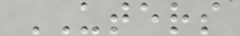UTERS
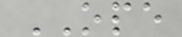OPE
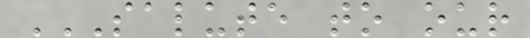SALUTE TO OUR
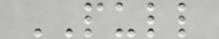PULL
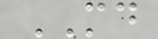MD
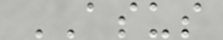ASUS
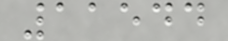11544
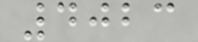4023
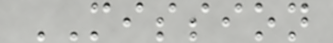MISSION
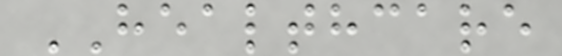HEALTHCARE
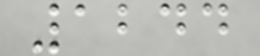1244
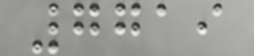7719
